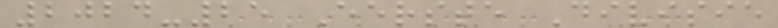2024-25 Eerste Divisie
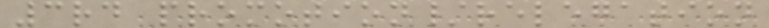3rd promotion/relegation
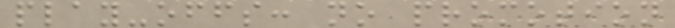play-offs: no promotion
